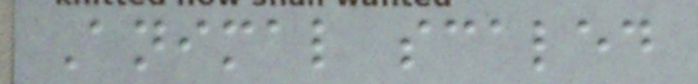Animal scaled
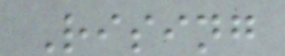Rising
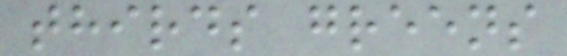thirds greens
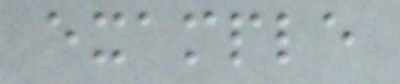example
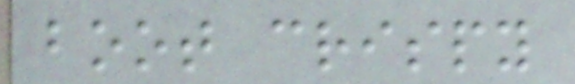boot crispy
